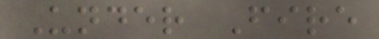Under Fire
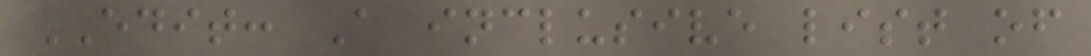EDIT: A inclusive list of
